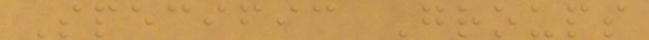Specific Groups
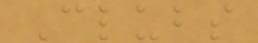Clubs
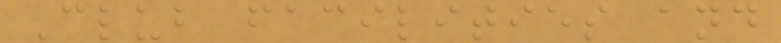Club facilities and
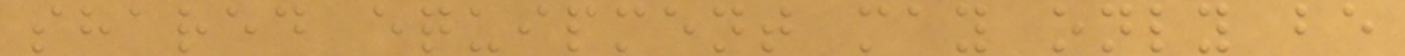shared equipment may only be
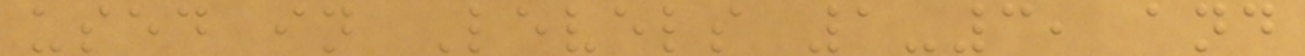used in Levels 1-3, and
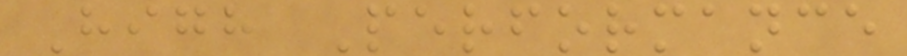High Performance
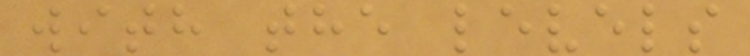with the levels
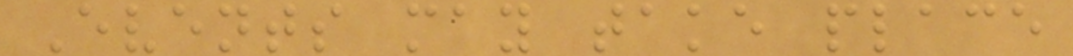Events may take place
